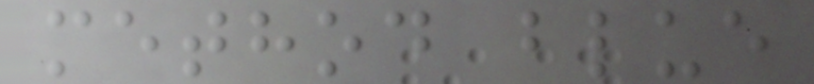method blue
